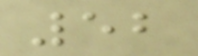52
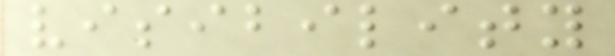visibility
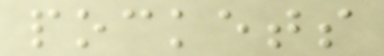pockets
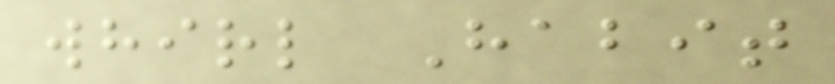whirl Habit
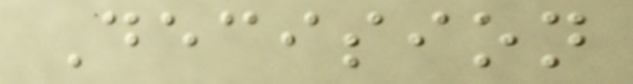Decision
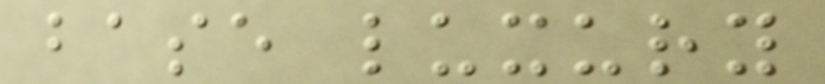base luxury
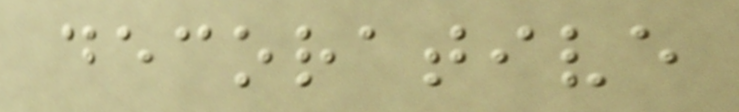decorative
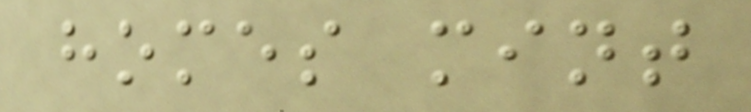homes mint
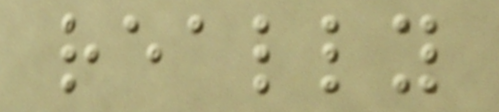really
